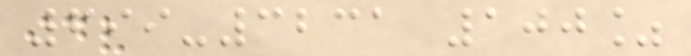699-3231 100%
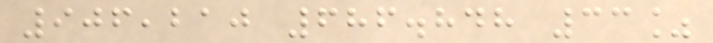906,210 686.848 33%
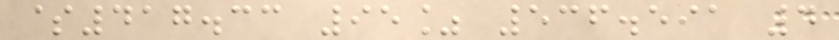$417.33 95% 536.591 4
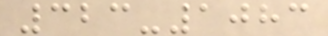323-1083
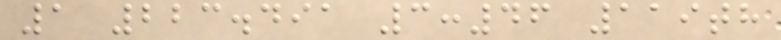1 223.491 3:46 119th
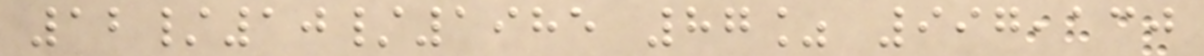12/10/1985 87% 997,130
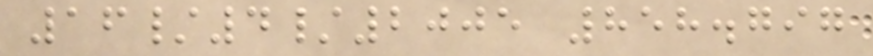16/4/2005 858.797
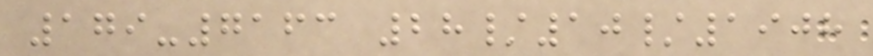179-7163 28/10/1908
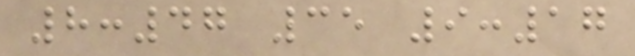8:47 35 9:17
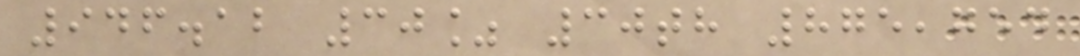946.12 30% 30th 875,754
